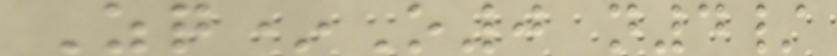Zq*O0 n4/
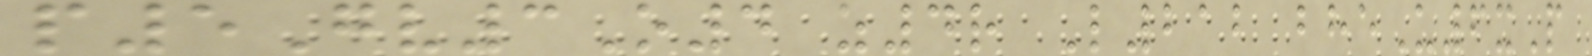p5Gv3O4 z4r L212 bheU6xP
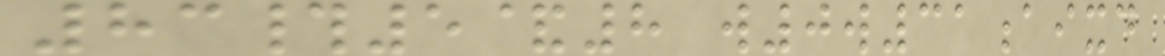83#5&8 w0w31aixd
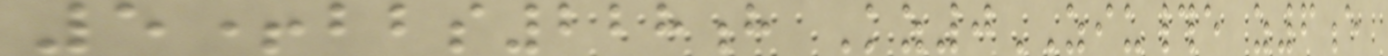5+bbs228h Kz0ZIU#e z6e
